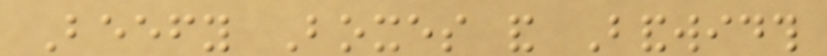Beefy Boxes and Bandwidth
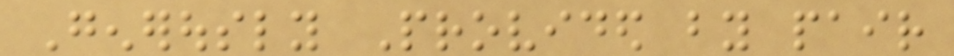Generously Provided by pair
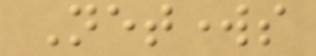Networks
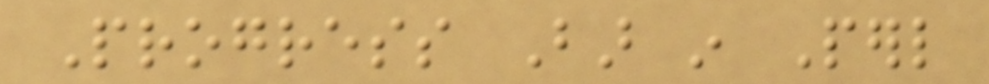Progress Bar in Perl
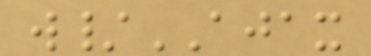w/AJAX
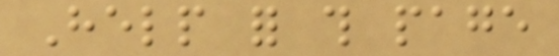Help for this page
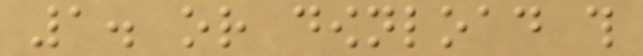1. or download this
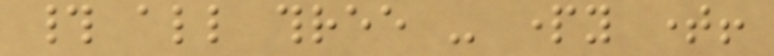# all three - party time!
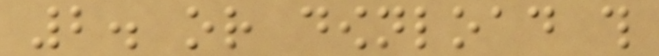2. or download this
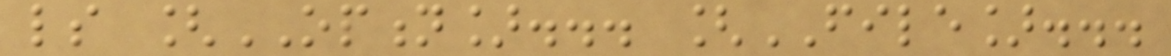ls [OPTION]... [FILE]...
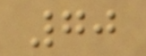70
